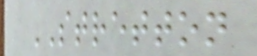STRETTON
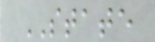STATE
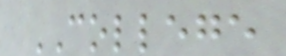COLLEGE
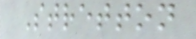Stretton
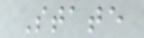State
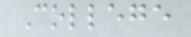College
